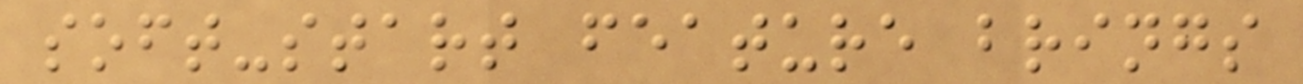soft-start feature brings
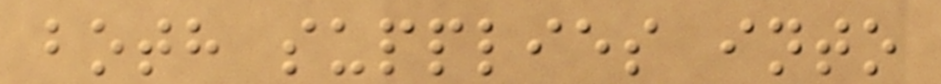both supplies into
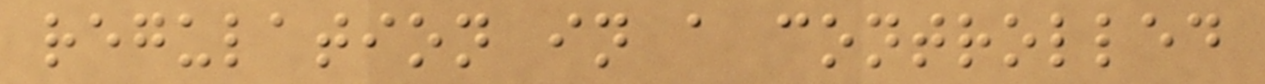regulation in a controlled
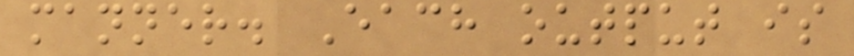manner. Each output is
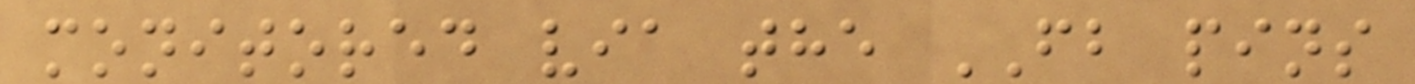monitored via the FB pins
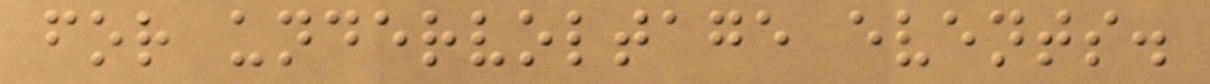for undervoltage events.
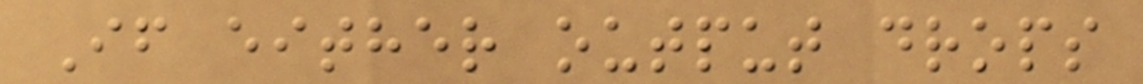If either output drops
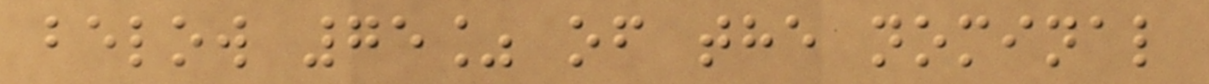below 75% of the nominal
